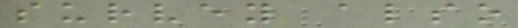survey also
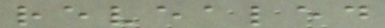revealed
